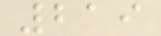219
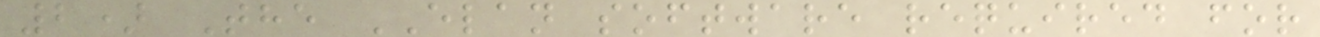2) The ELAN software required for
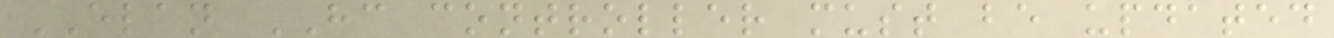ELAN HC controller must be updated
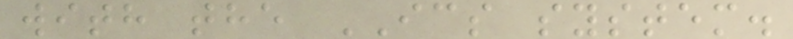with the ICS system.
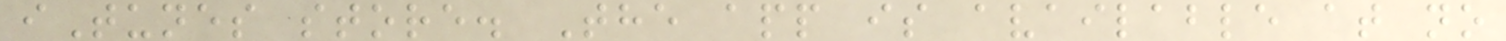iTunes store. The app is available at no
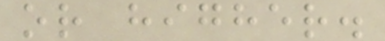or higher.
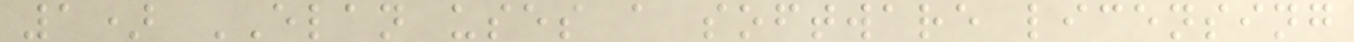1) ELAN uses a software licensing
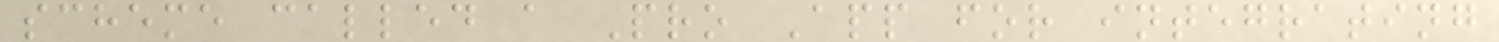scheme called a Pro App for integrating
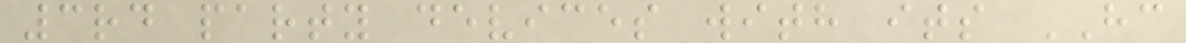3rd party devices with its HC
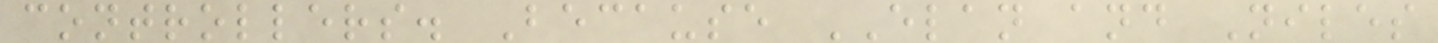controllers. Because ELAN and Niles
